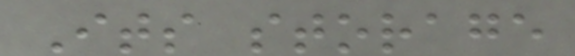Its storage
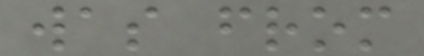was from
